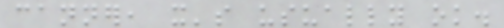canner, it's usually ok.
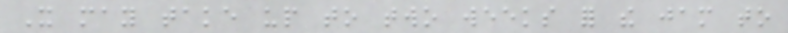It may take up to two weeks for the jam to
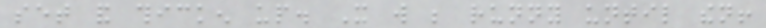set and thicken up. It will be runny until then!
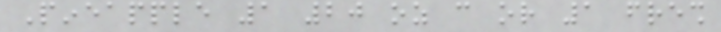Pineapple 1 20 oz can or 1 fresh
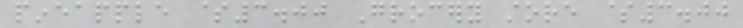pineapple $3.00 Grocery store $3.00
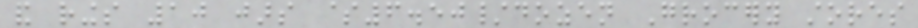and rings 10 jars $6.50/dozen Grocery stores
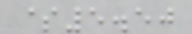$5.50
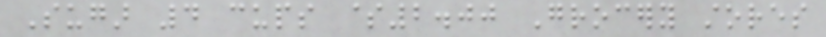Sugar 4 cups $2.00 Grocery stores
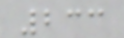233
